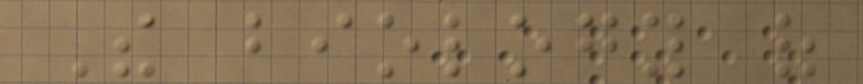The biology of
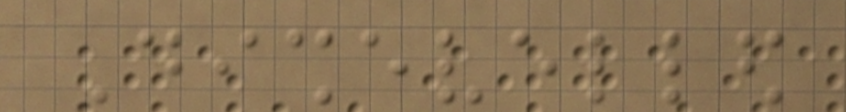Dishevelled
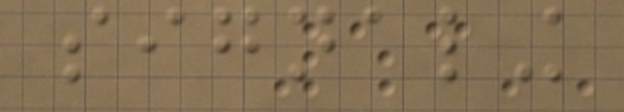signaling
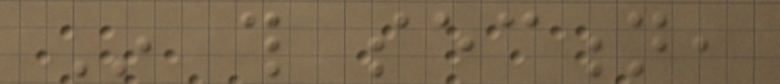In this section,
